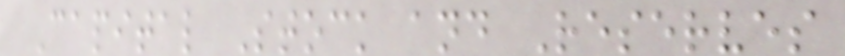Capital Stock and Reserves
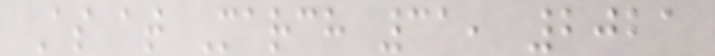As at March 31, 2021
